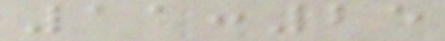11:25
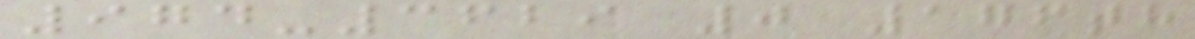974-3629 0 176th
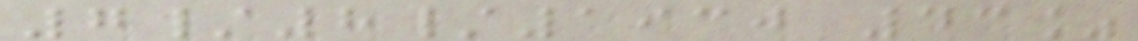7/8/1930 43%
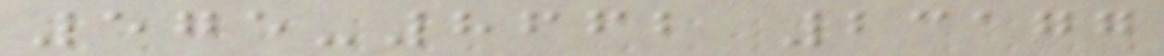575-8662 23177
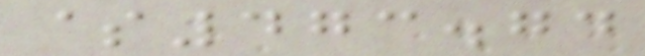$473.74
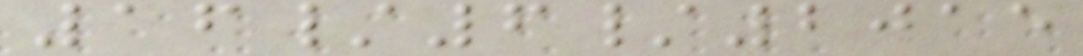16/6/2015
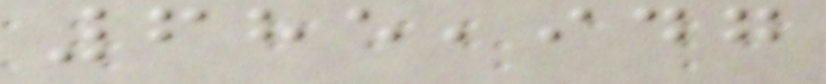685,947
